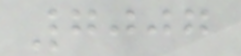7007
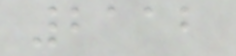2112
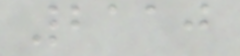2110
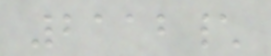2112\
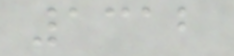1312
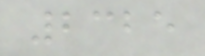2325
